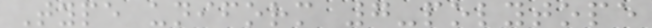Type uniform 7-polytope
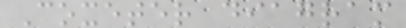Coxeter diagram
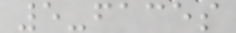5-faces
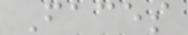Faces
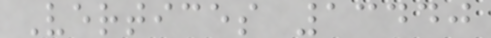Vertices 13440
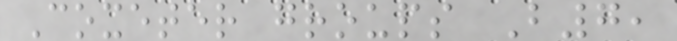Coxeter groups B7,
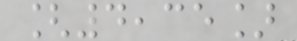[4,35]
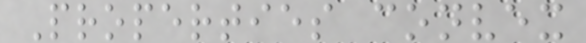Properties convex
